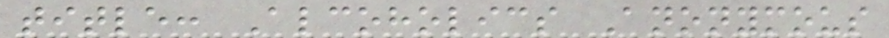title: Alcoholics Anonymous
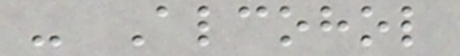- Alcohol
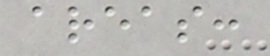areas:
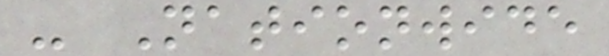- Nationwide
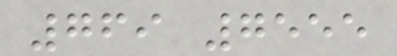769 7555
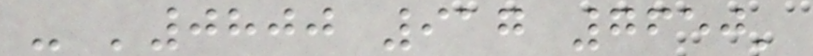- '0800 917 7650'
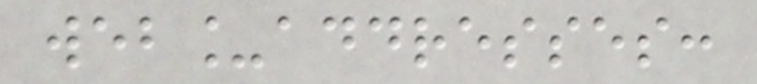web_addresses:
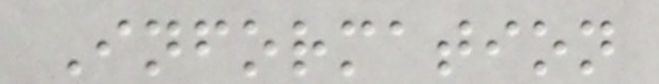Information
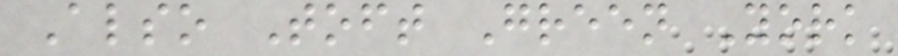Also Toft Green York
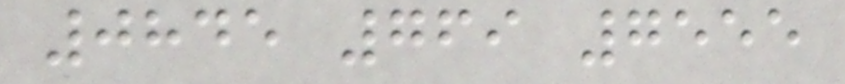0845 769 7555
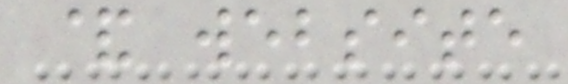& website
